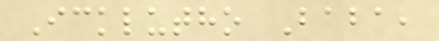Icklutho Baba,
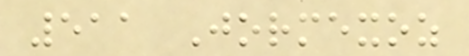511 Jormexoz
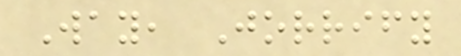Way, Jorrify
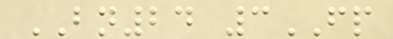BN24 3FP
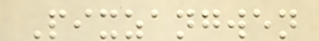Pixzangwen
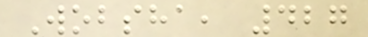Wobsha, 427
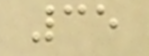35
